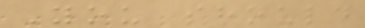You should
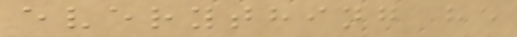everything he
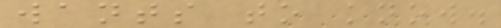wants to know.
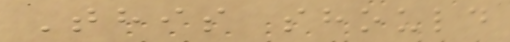This should
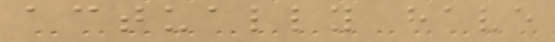actually have
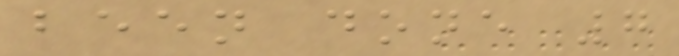been done 7
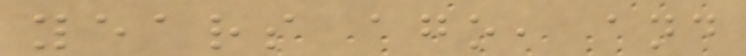years ago, and
